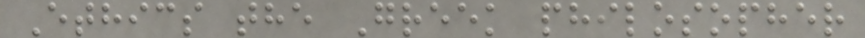Ethics the Greek philosopher
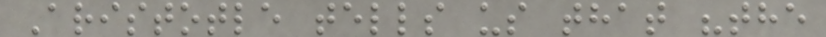Aristotle tells us that "the
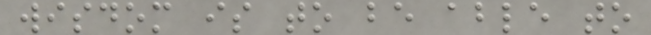wisdom is to be able to
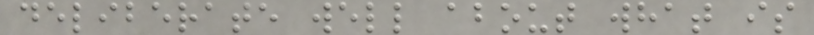deliberate well about what is
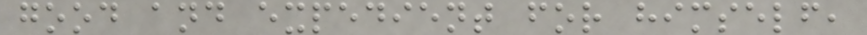good and expedient for himself,
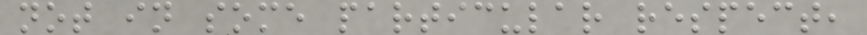not in some particular respect,
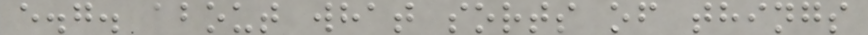e.g. about what sorts of things
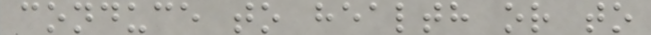conduce to health or to
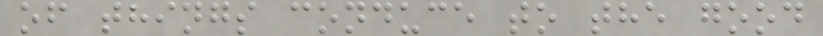of things conduce to the good
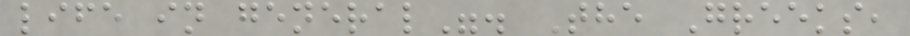life in general". The Greeks,
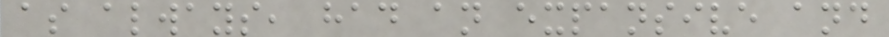as always, had an expansive and
